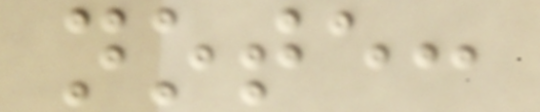note:
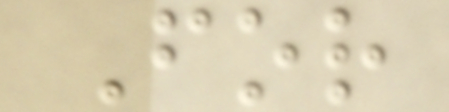For
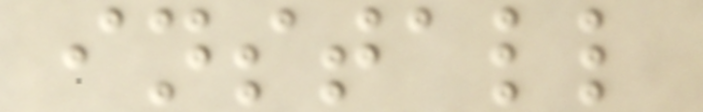install
